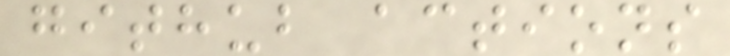github actions
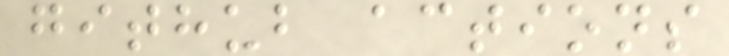github actions
